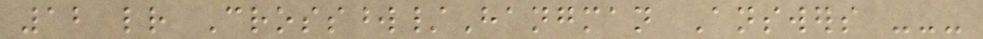12 letter Crossword/Hangman Answers ---
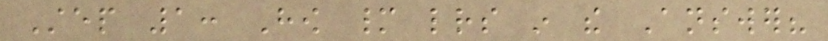Step 1: How many letters in the Answer?
